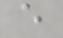e
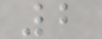2
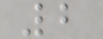2
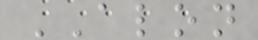ALON
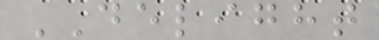DELIGHT
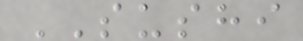SUSHI
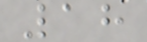18
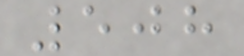508
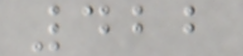422
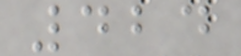424
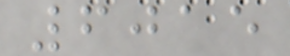6015
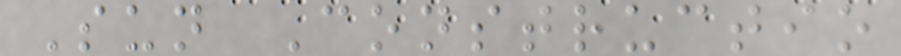Sun Constructio
